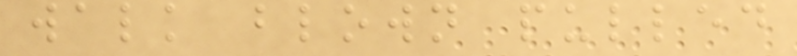walk blown pulled
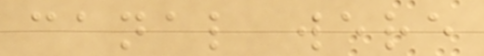canal were
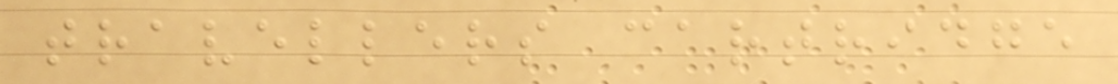travellers cartridge
